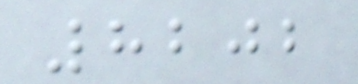8202
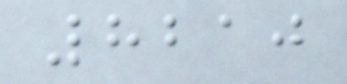8210
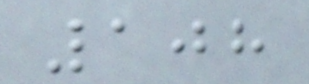108
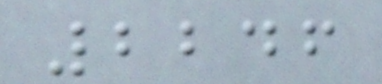2246
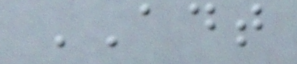ADT
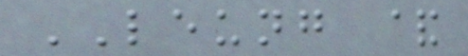LEUNG &
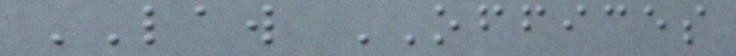LAW OFFICES
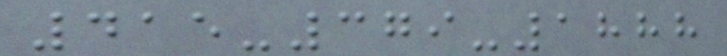415-379-1888
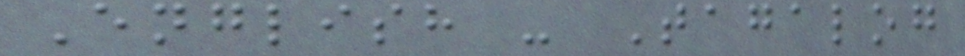English - Tagalog
